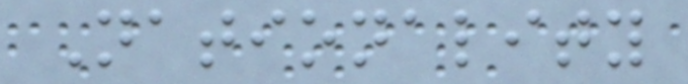Nationality
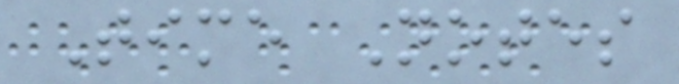Time Notes
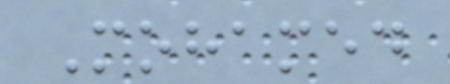Mohamed
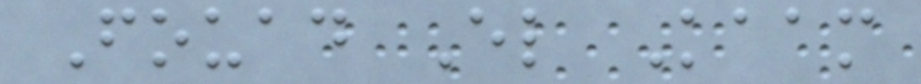Fouad El Kaam
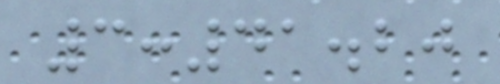3:41.20
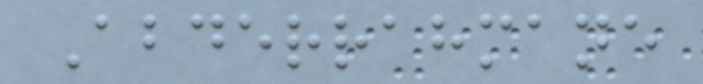Abderrahmane
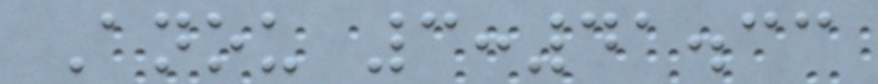Anou 3:41.33
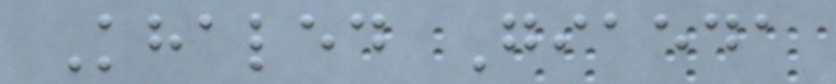Khaled Giaeda
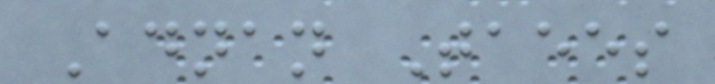Adnan Taees
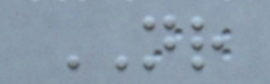NR
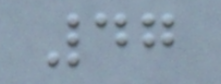47
